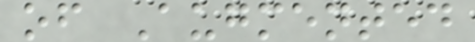of Augmented
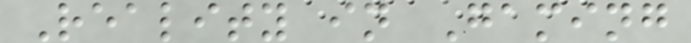Reality in Gaming
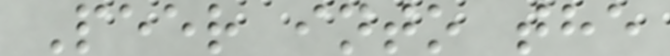Peer into the
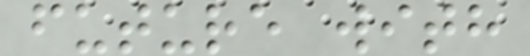future with
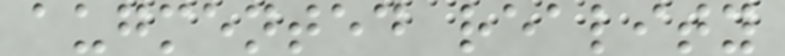augmented reality
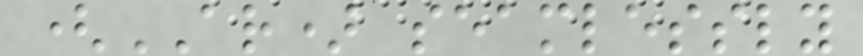(AR) seamlessly
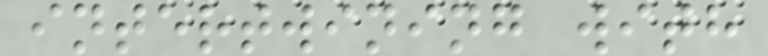intertwining with
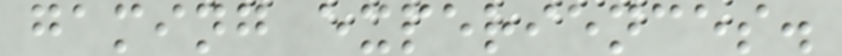gaming experiences.
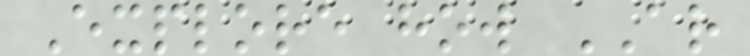Explore how AR
